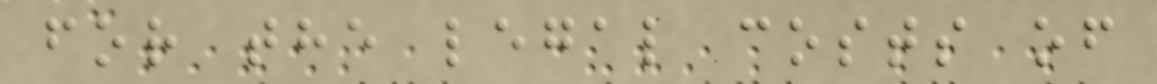for the legal costs of
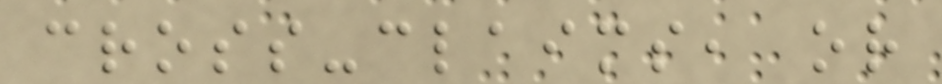cross-claims, or
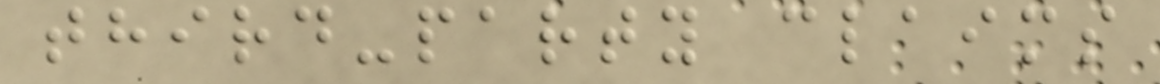third-party claims
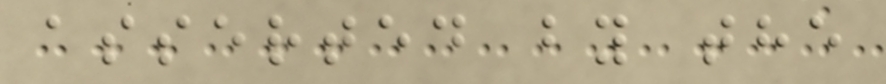asserted by the
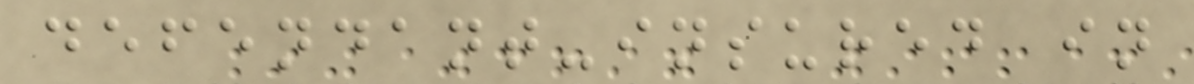defendant-insured in
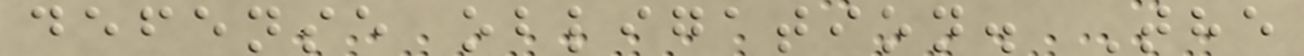defense obligation. The
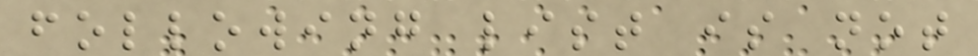following list is not
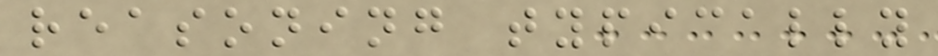reasoning typically
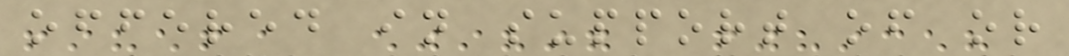offered in support of or
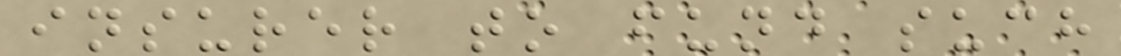insurer to fund such
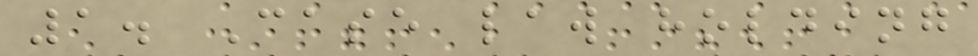1. Case law holding
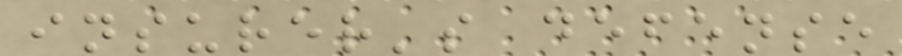insurer's defense
